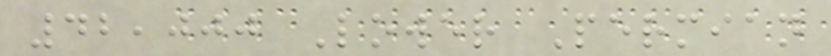42,000 Lower Permian
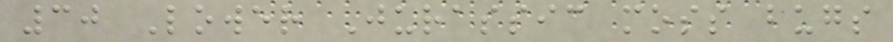30 Lower Jurassic moss bugs
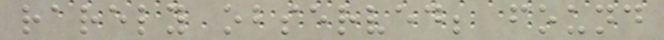rarely observed; found
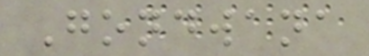Gondwana
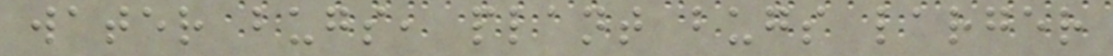water bugs, plant bugs larger
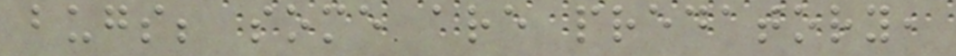bugs; some are predatory,
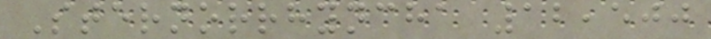Sternorrhyncha 12,500
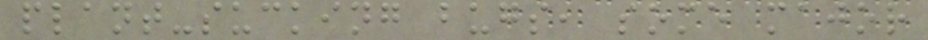plant-sucking bugs, some major
